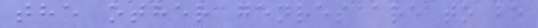the other genres are to be
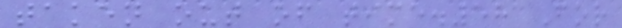taken out of time.58 For
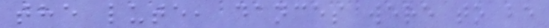the lute, dances were to be
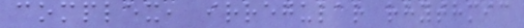complex, irregular rhythmic
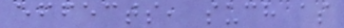effects, such as
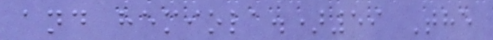and hemiola.)59 The
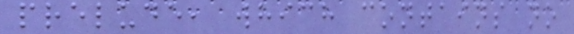prelude, which contains no
